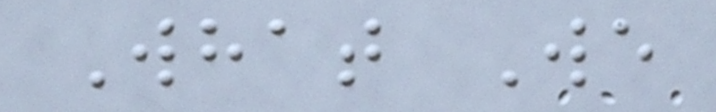What We
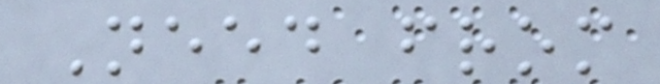Need from
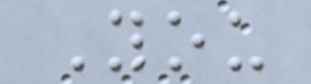You
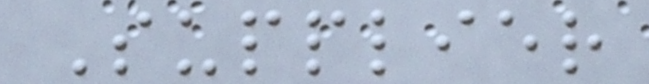Supplier
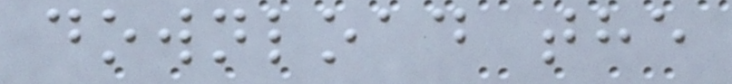download the
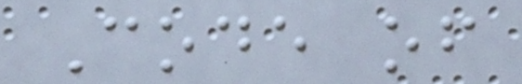Code of
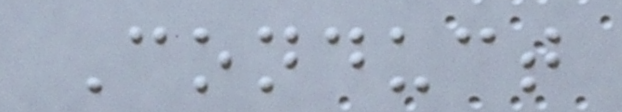Conduct
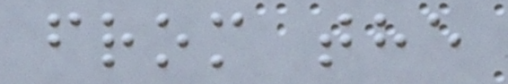from the
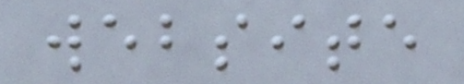website
